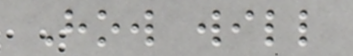How will
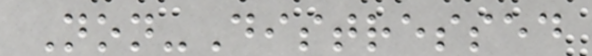Non-Distressed
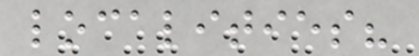localities?
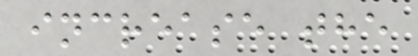increase the
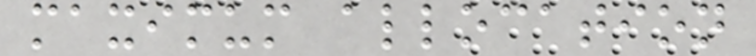maximum allocation
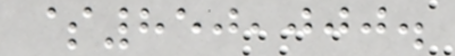$850,000.
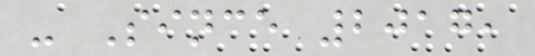- Since 2017,
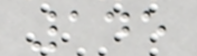145
